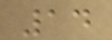14
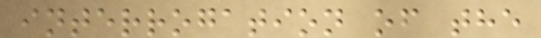interrogation of the
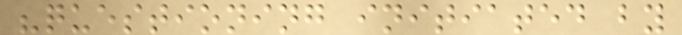"questioning initiated by
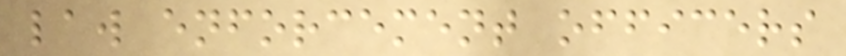law enforcement officers
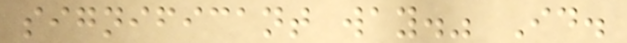significant way." Id.
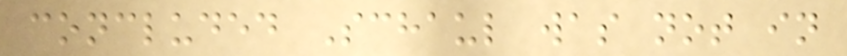concluded Schaul was not in
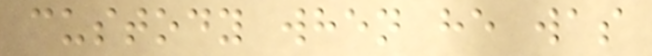custody when he was
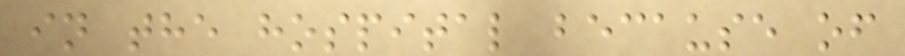in the hospital because of
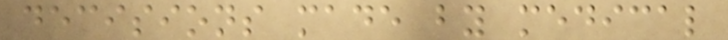decisions made by medical
